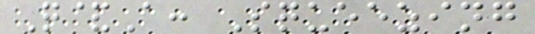Q&A: Squeezing
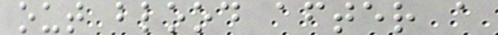out blood after a
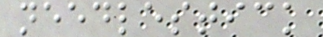needlestick
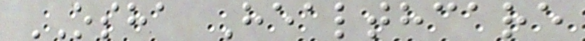OSHA Healthcare
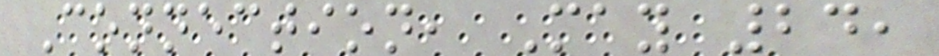Connection, May 24,
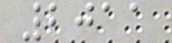2011
